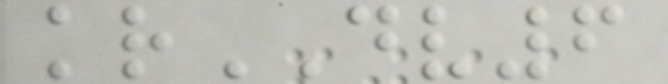krDV6
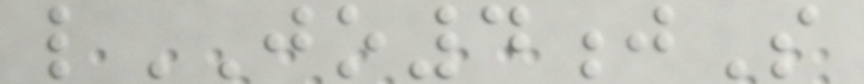lJO4jS
